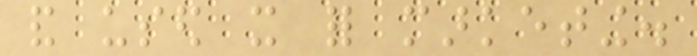and used it for marketing.
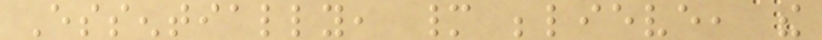Essentially, many believe, the
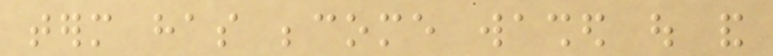term has become washed out and
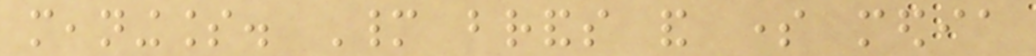meaningless. Many brands and some media
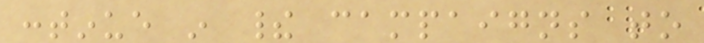continue in their campaigns to
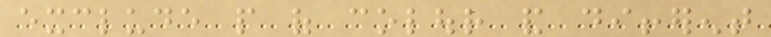exclude people of colour and different
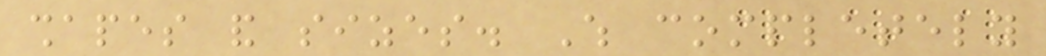shapes and sizes. Which completely
